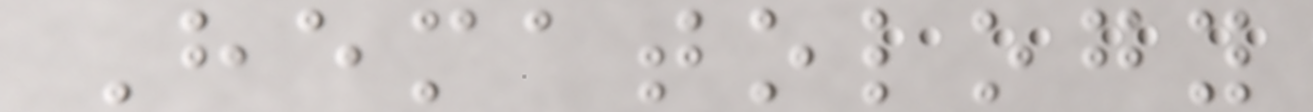Hematology
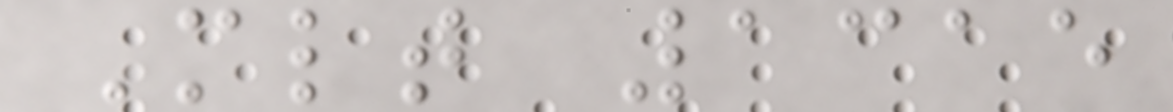Mlt 1315
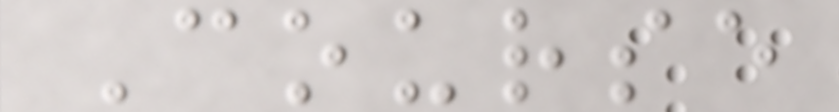Course
